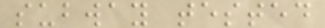subway tested
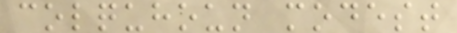colquhoun modest
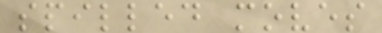spilled moves
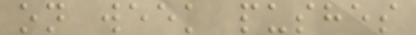on week pushes
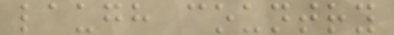laugh country
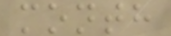month
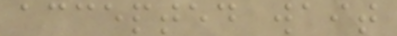accepted wait
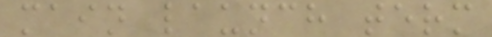main launch term
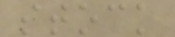stock
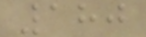180
